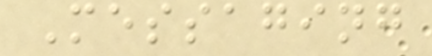Messaging
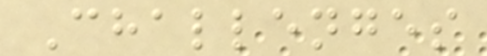Challenges
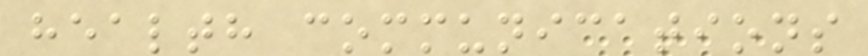health communications
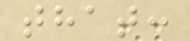that:
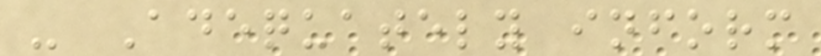- Adequately inform
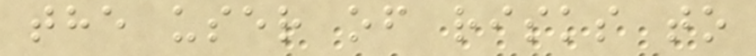the user of risks to
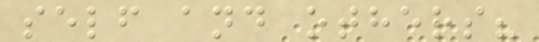self and others?
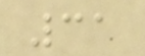31
